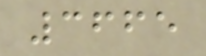3665
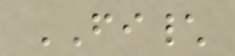FI\
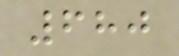680
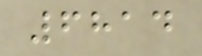6814
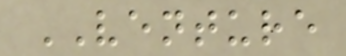VENTURE
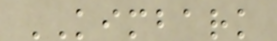KIMBARK
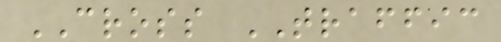CROSS TRAFFIC
